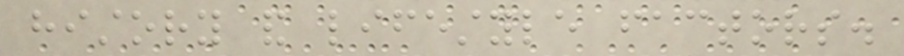history and lifestyle factors.
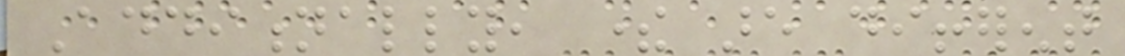Additionally, there are different
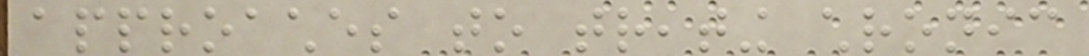approaches to treating chronic
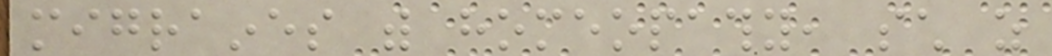migraines with homeopathy, such as
